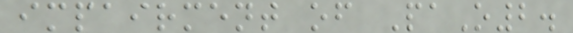impairment of PaO2.
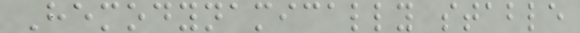Hemodynamically stable
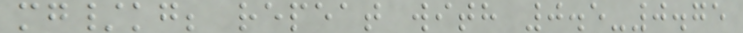mg/kg; repeat with 0.5-0.75
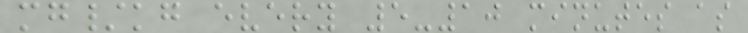mg/kg every 5-10 minutes as
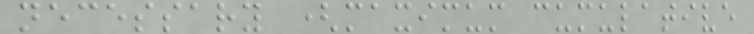necessary (maximum cumulative
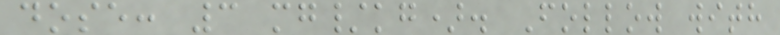dose: 3 mg/kg). Follow with
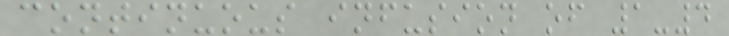continuous infusion of 1-4
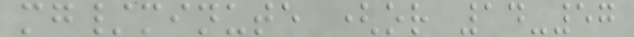mg/minute (or 14-57
